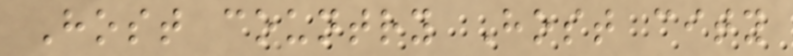Host country Host city
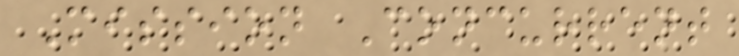Mission Concurrent
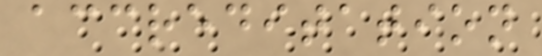accreditation
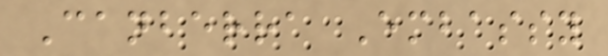Canberra Embassy
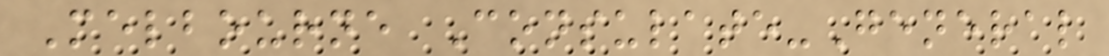Melbourne Consulate-General
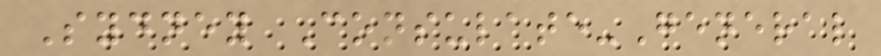Sydney Consulate-General
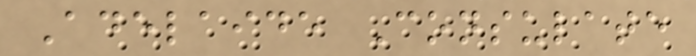Adelaide Consulate
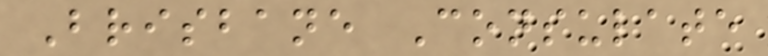Brisbane Consulate
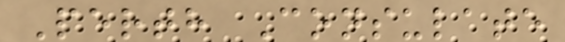Perth Consulate
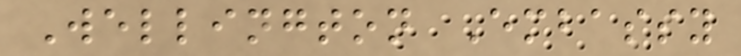Wellington Embassy
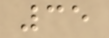35
